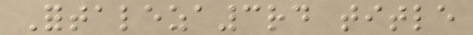Fortaleza3rd title
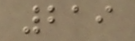219
